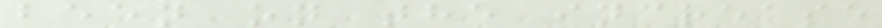been on the increase
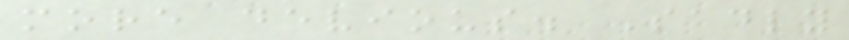more devious. Sadly
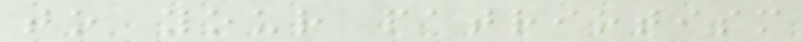to your patriotism
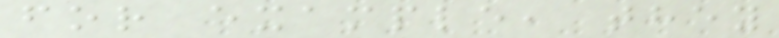for example, they
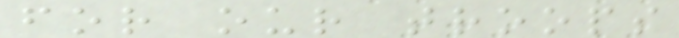for our troops
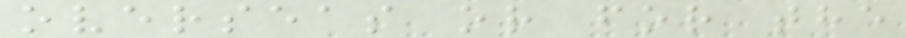overseas or for the
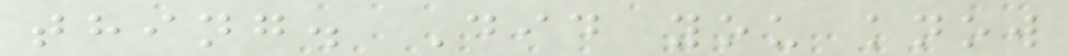thing. Did you know
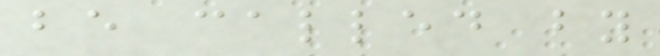be called by
